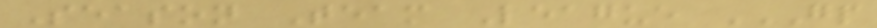Season Team League GP
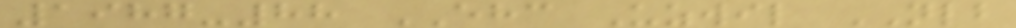1987-88 EHC Uzwil NLB
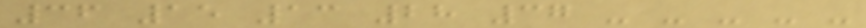36 15 13 28 37 - - - - -
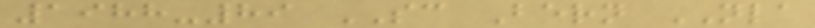1988-89 SC Bern NLA
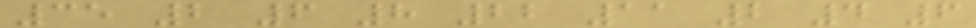35 2 6 8 22 11 2 4 6
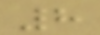8
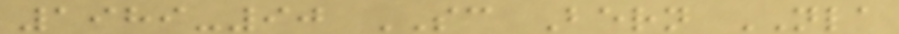1989-90 SC Bern NLA
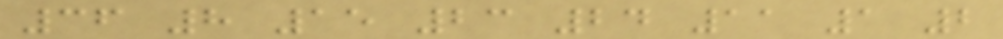36 8 15 23 24 11 1 2
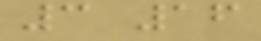3 16
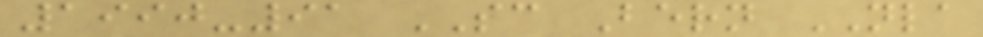1990-91 SC Bern NLA
